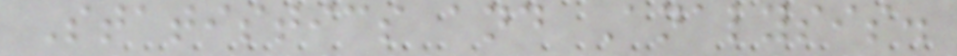Statistics and Analysis.
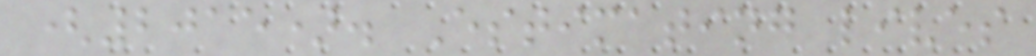(2015). Estimating lives
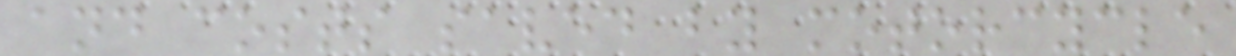and costs saved by motorcycle
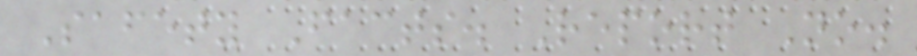Safety Facts. Report No.
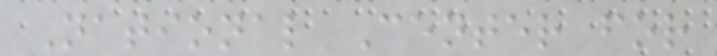National Center for
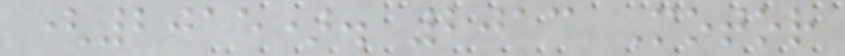(2015). 2013 Motor
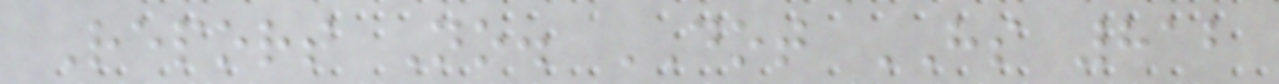Report No. DOT HS 812
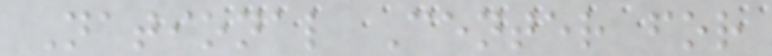National Center for
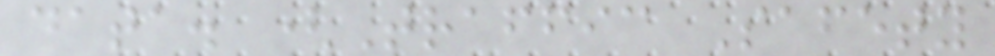data. (Traffic Safety
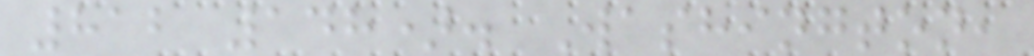812 148). Washington,
